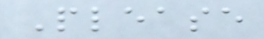Please
